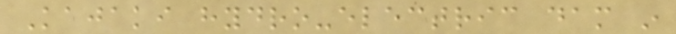Kajaki hydro-electric dam in
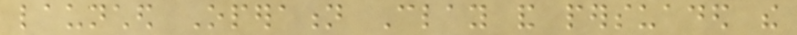launched Operation Clay and persuaded the
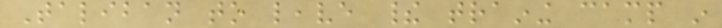Taliban to leave their training camp in
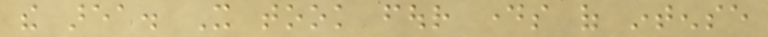the area. It took four days of intense
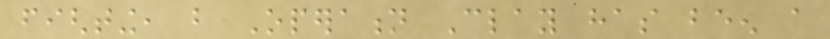fighting, but Operation Clay has been a
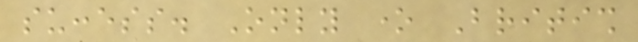success. Only one British
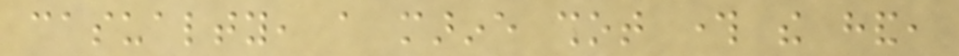casualty, a marine shot through the hand,
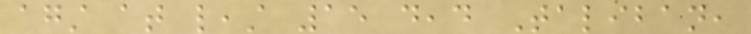against at least 15 dead Taliban,
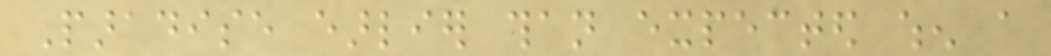Paradise earlier than expected when a
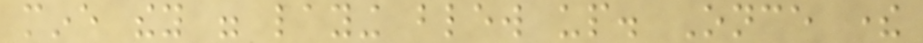mine they were laying blew up. Once there
